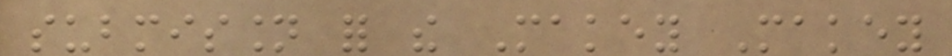submission for the Makey Makey
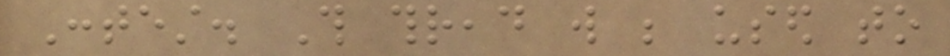Contest. This thread will be used to
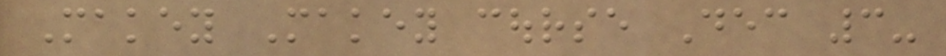Makey Makey course Dec 3-
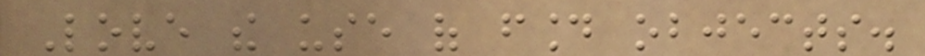Love the use of found objects.
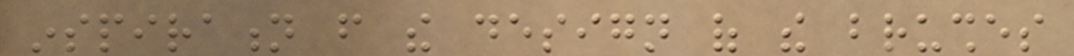inspiration from the design of the brushes
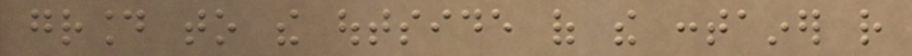ground to the outside of the container rather
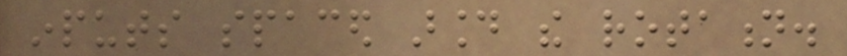inputs spaced around the rotation.
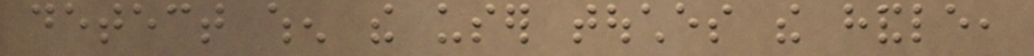detect when the user touches the handle,
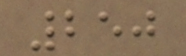250
